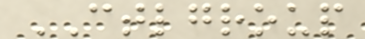CTLGROUP
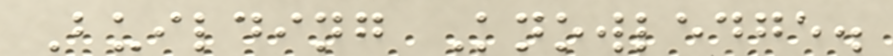Building Knowledge.
